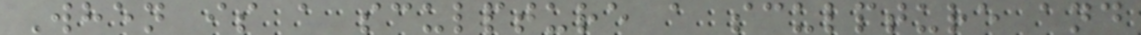When is a sculpture a sculpture and
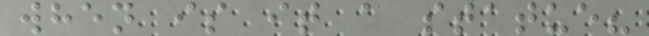when is it a statue?
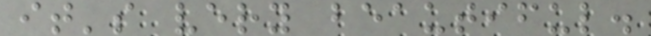it's very beautiful.
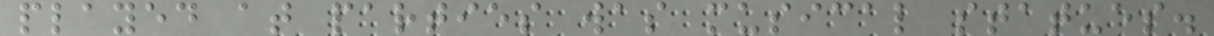played at parties was musical statues.
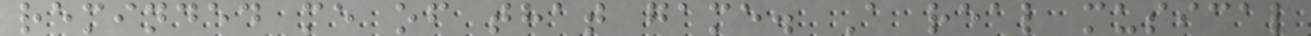reminded me of that game. A real musical
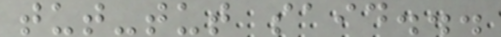tut-tut said...
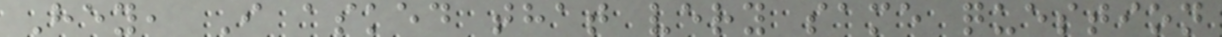Hey, I asked that very same question
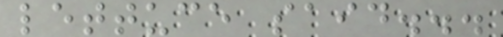lettuce said...
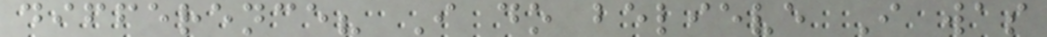difference? I do believe I was
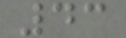43
